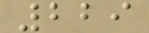229
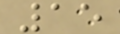15
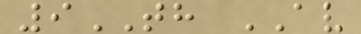9TH AV
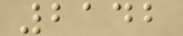2142
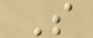S
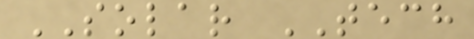SOLAR TECH
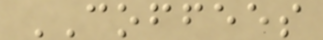COFFEES
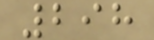298
